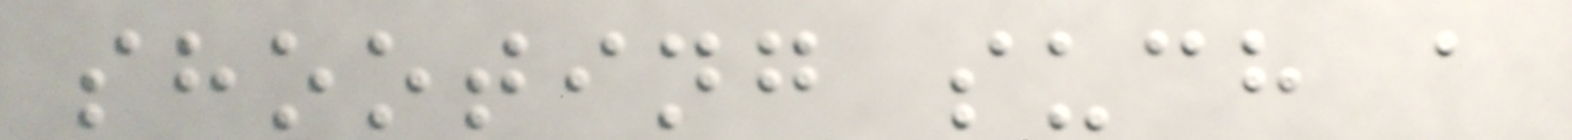shooting such a
